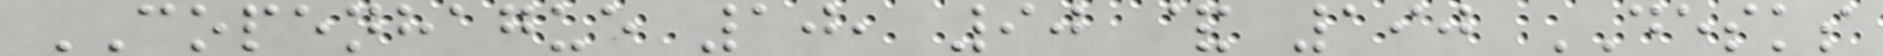COPENHAGUE 10, 90 & 190 DESKS
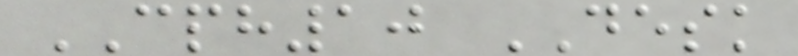CPH10 DESK
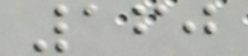160
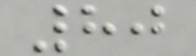80
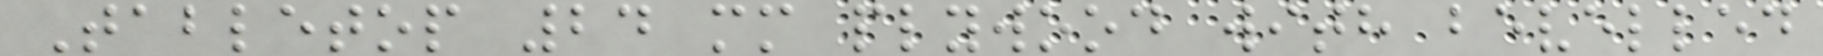Tabletop 24 mm plywood with bevelled
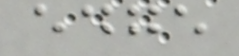edge
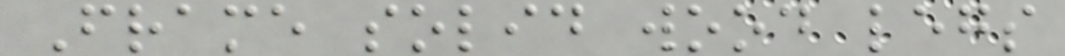Frame solid wood legs
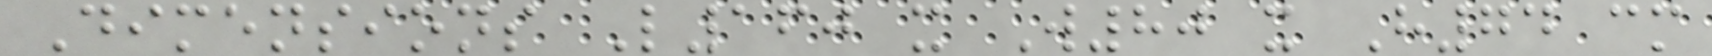Dimensions L160 x W80 x H74 cm
